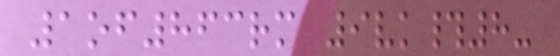1of863rm 9vk#8-
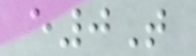e0T
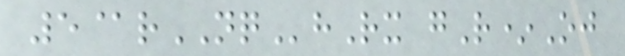5@rNQhRx gR*Oj
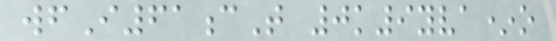wfI61cT 0k9yva*o
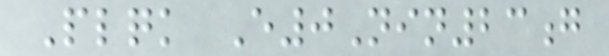Plqk E0Nin23g
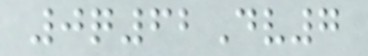0q62Dv7
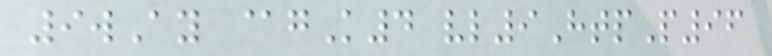9wAy @gK4 vl9HtpP96
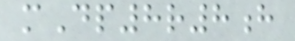mDp8r8h
